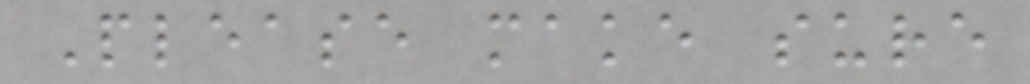Please make sure
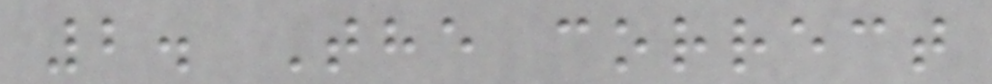2. The correct
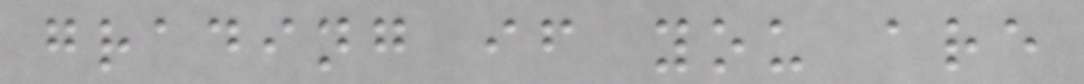grading if you are
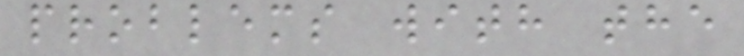problems with the
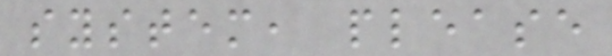system, please
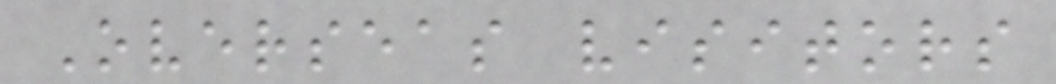Overseas visitors
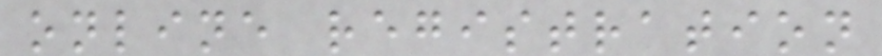online registration
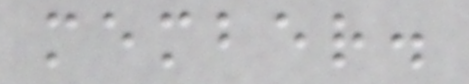member.
